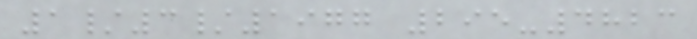1/3/1977 295-4823
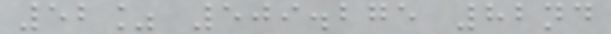52% 509.275 82nd
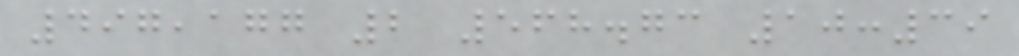497,177 2 568.73 10:39
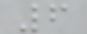6
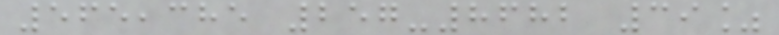565,385 257-8682 39%
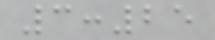3:25
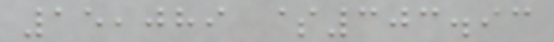15,089 $303.93
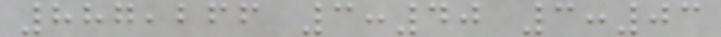887,266 3:40 3:03
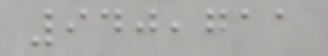940,711
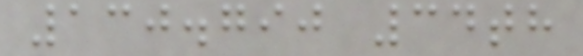130.790 34th
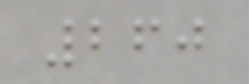260
